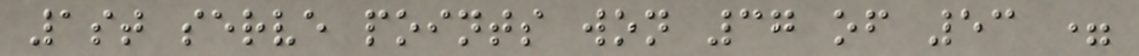1st serve points won 37 of 53 =
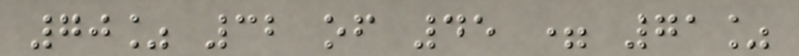70% 32 of 45 = 71%
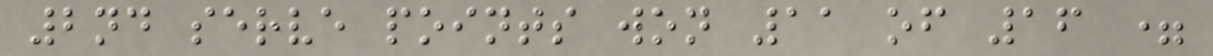2nd serve points won 11 of 16 =
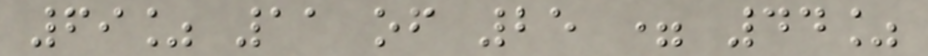69% 11 of 25 = 44%
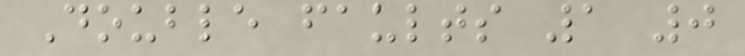Double faults 1 0
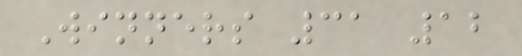Winners 31 12
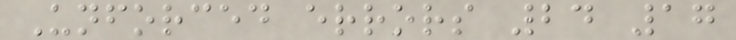Unforced errors 24 17
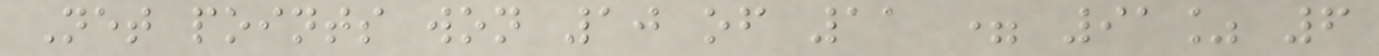Net points won 10 of 11 = 91% 6
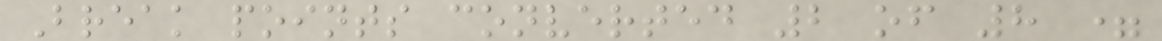Break points converted 2 of 8 =
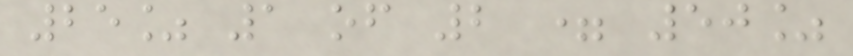25% 1 of 2 = 50%
